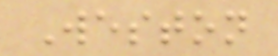Weston
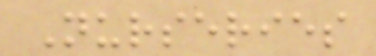Nurseries
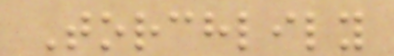Torchlily
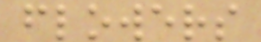flowers
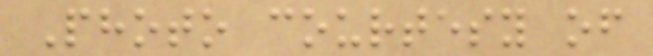Photo courtesy of
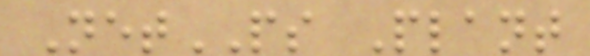NetPS Plant
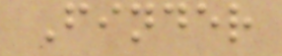Finder
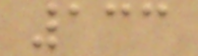133
